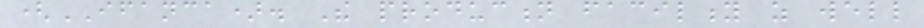(IFANCA). The production facility as well
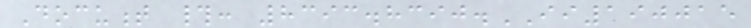Document #: 8393.8390.II190015
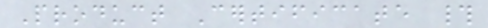Product Certificate #
